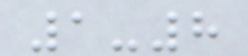1-8
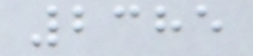2385
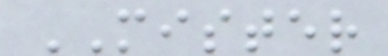MISTER
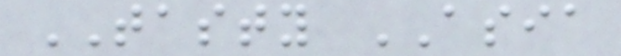TASTY ASIA
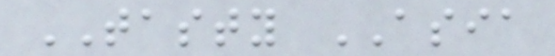TASTY ASIA
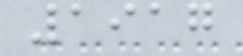1917
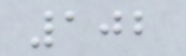102
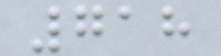718
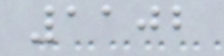1102
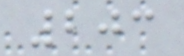203
